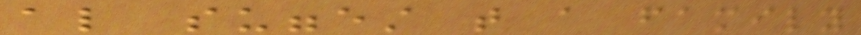also suggest that a family
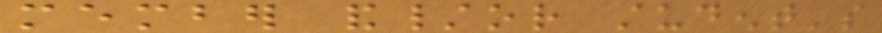member and/or student's
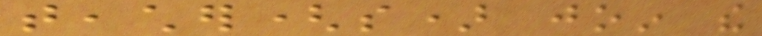teacher(s) join the
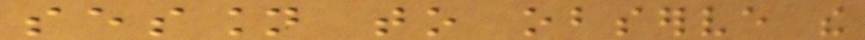session to observe the
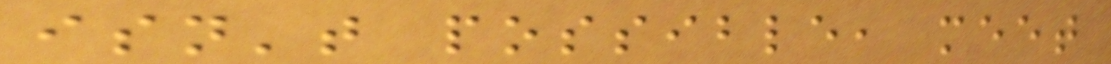isn't possible, meet
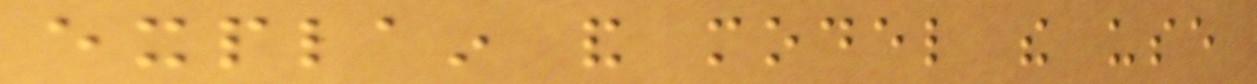explain and model the use
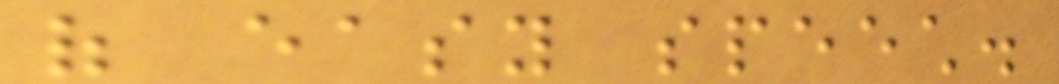of easy speech.
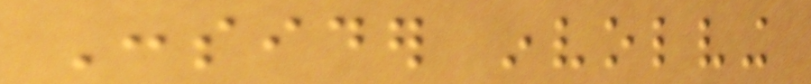Consider involving
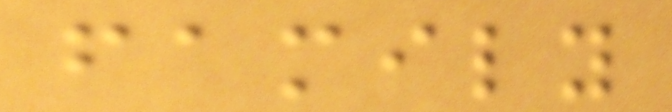family
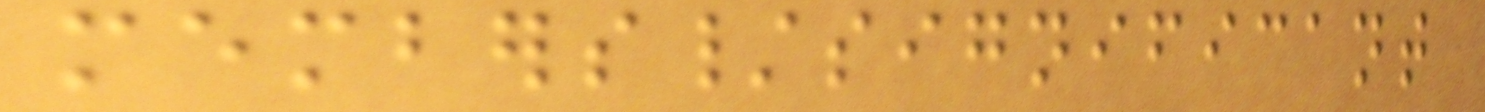members/significant
